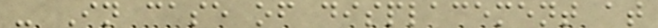- In case of displacement at
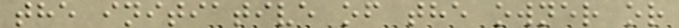the initiative of the owner or
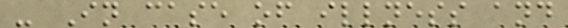- In case of illness and
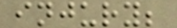injury;
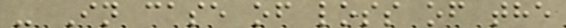- In case of loss of the
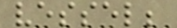vessel;
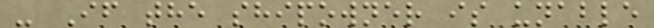- If the shipowner is unable
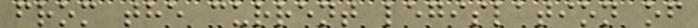from the current legislation of
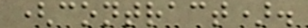(contract).
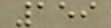159
